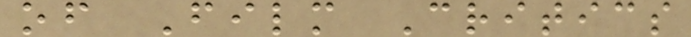of Film Critics
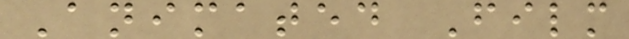Animated Film
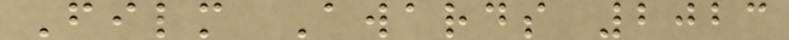Film Awards 2023
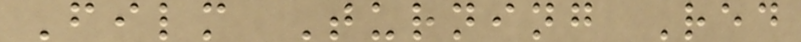Film Turning Red
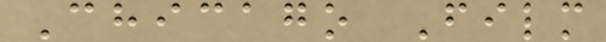Chicago Film
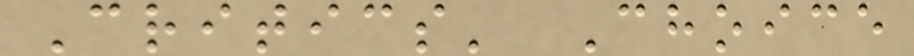Critics' Choice
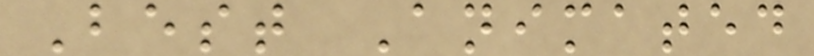Best Animated
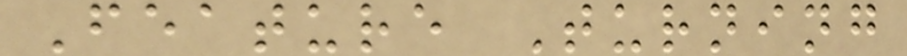Feature Turning
